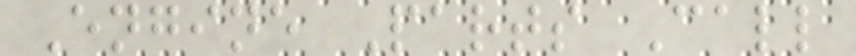Engine Parts Call
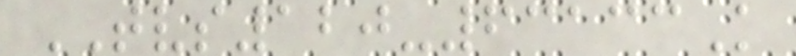TVS120-63133K
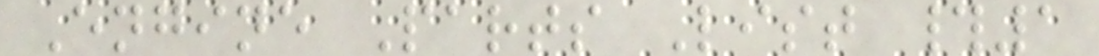Engine Parts List #1
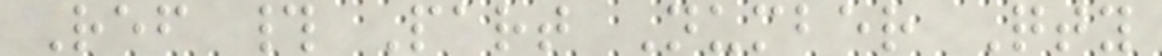Ref # Part Number Qty
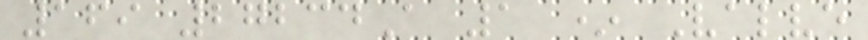169 27234A 1 * Valve
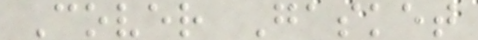Cover Gasket
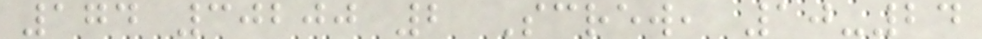174 30200 2 Screw, 10-24
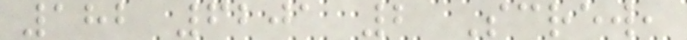182 6201 2 Screw,
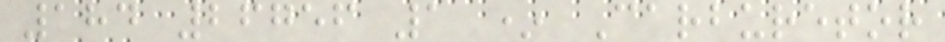184 26756 1 * Carburetor
